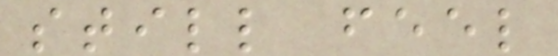still feel
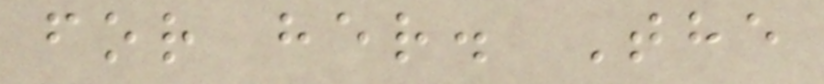for her. The
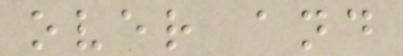over and
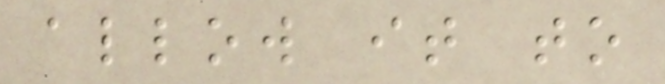allow it to
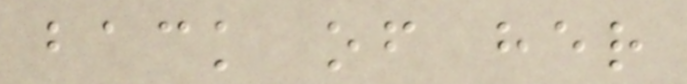back of her
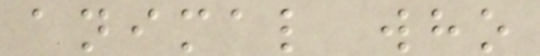animal who
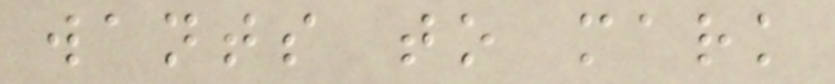wants to mark
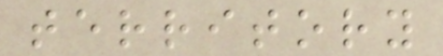territory
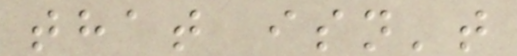that isn't
